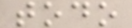todo
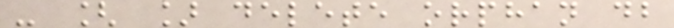- [ ] delete orphan db
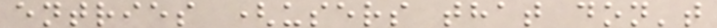entries (users that don't
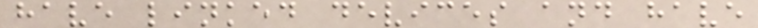have linked devices and have
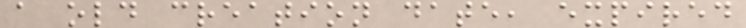a old creation date, expired
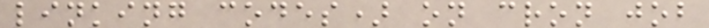linking codes) on cron job
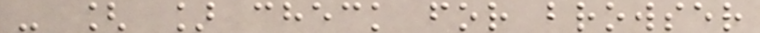- [ ] check for browser
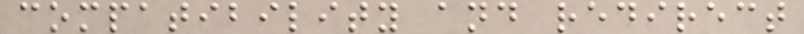compatibility and redirect
